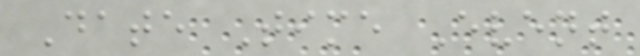Date Time Event
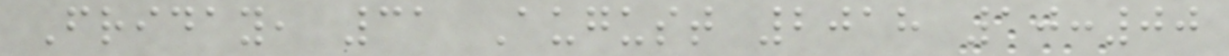Friday, 31 August 2018 10:00
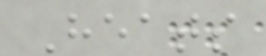Heats
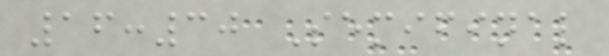16:30 Semifinal
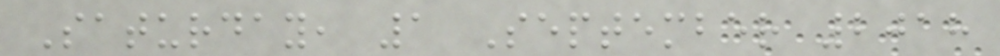Saturday, 1 September 2018
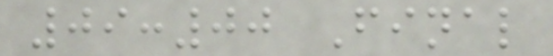09:00 Final
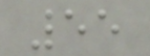55
